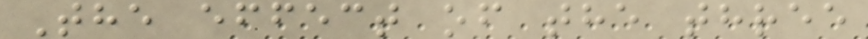The effect of the three
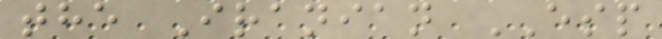the Iranian ESP
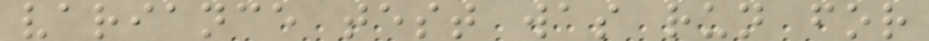variance test was run for
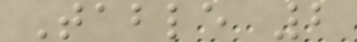Table 2
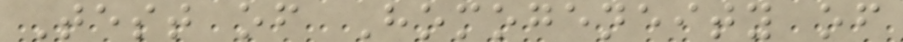Test of Homogeneity of
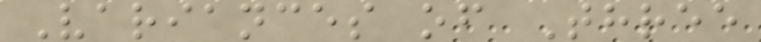Variances of Three
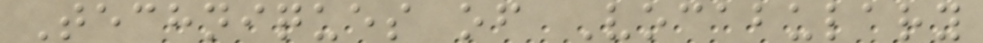Techniques of Vocabulary
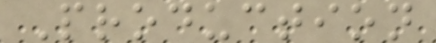Production
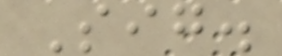Sig.
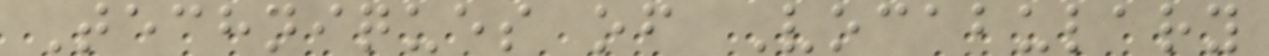Techniques of Vocabulary
